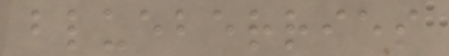blueberries
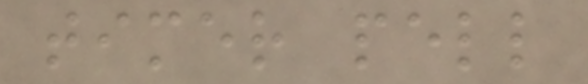timer pell
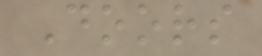Doors
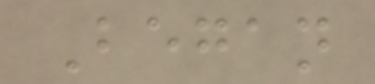Began
